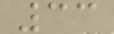33
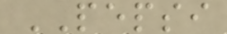PEPSI
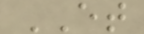ET
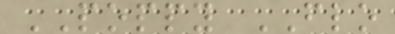POPPY FLO
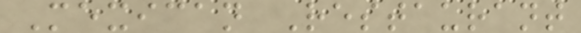Mexican Restaurant
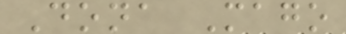Dona Mago
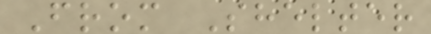From Shelter
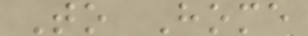To Home
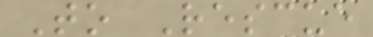To Rescue
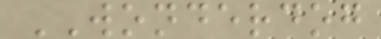WONDERDOG
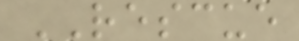RESCUE
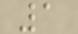1
